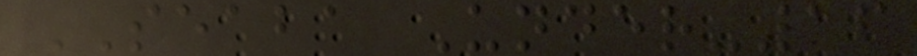SEABA Under-16
